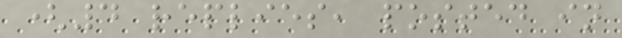(4 replies, posted in
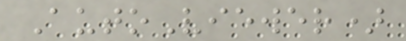AutoViewer)
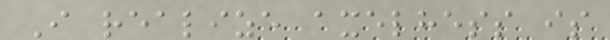I realize axelhess is
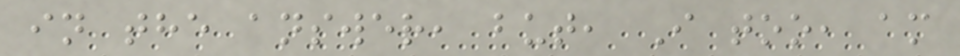in the answer, but, I too, am
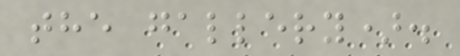the gallery).
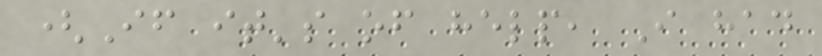(If it's of help, I had
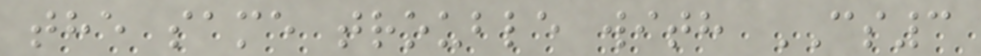the same trouble with CS3
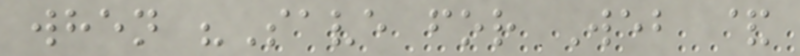when "Save for Web &
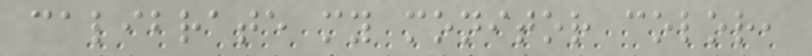calibrate my monitor color,
